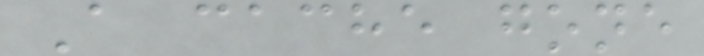A cache gone
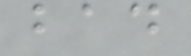bad
